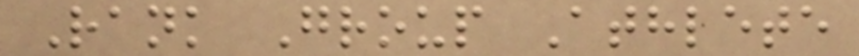Rank Group Athlete
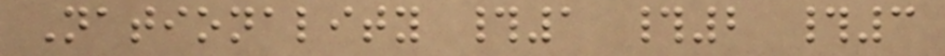Nationality #1 #2 #3
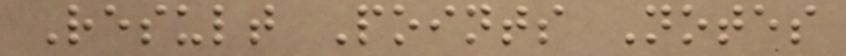Result Points Notes
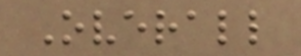Overall
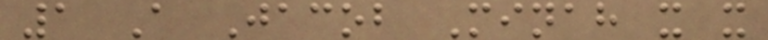1 A Jacob Minah x x
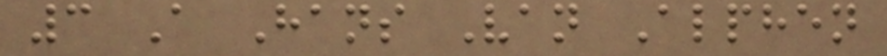3 A Hans Van Alphen
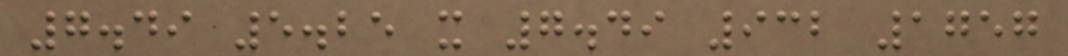7.49 5.25 x 7.49 932 1757
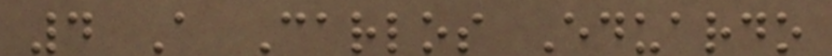4 A Carlos Eduardo
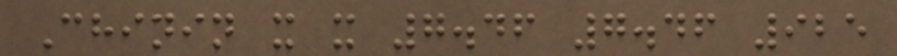Chinin x x 7.46 7.46 925
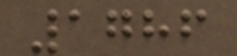1786
